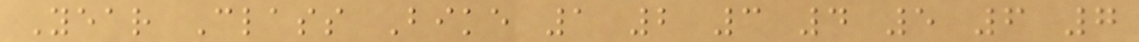Year Class Bike 1 2 3 4 5 6 7
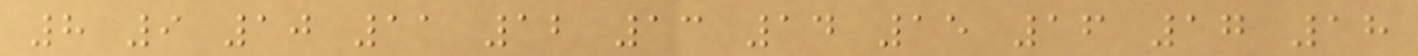8 9 10 11 12 13 14 15 16 17 18
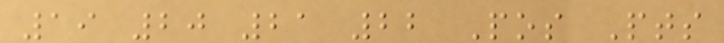19 20 21 22 Pos Pts
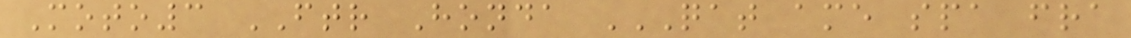Moto3 FTR Honda QAT AME SPA FRA
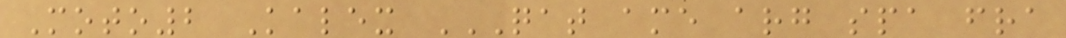Moto2 Kalex QAT AME ARG SPA FRA
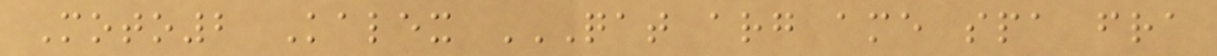Moto2 Kalex QAT ARG AME SPA FRA
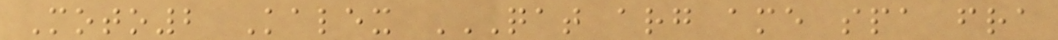Moto2 Kalex QAT ARG AME SPA FRA
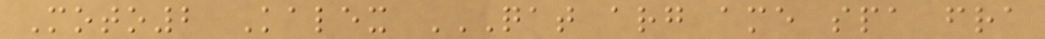Moto2 Kalex QAT ARG AME SPA FRA
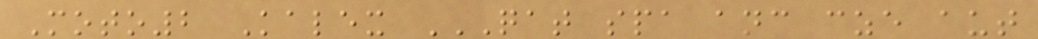Moto2 Kalex QAT SPA ANC CZE AUT
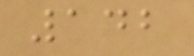142
